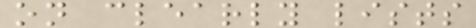on clearly lists
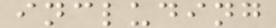including
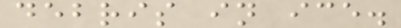debris in ice.
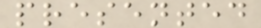presented
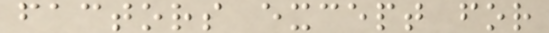factors except for
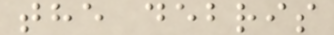the debris
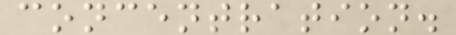concentration.
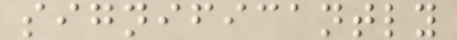significantly
